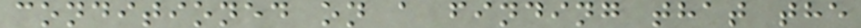conditioned on a finding that the
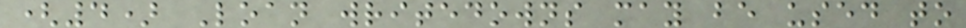(4) Loan writedowns may be used to
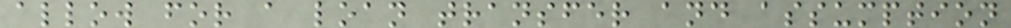allow for a loan transfer and assumption
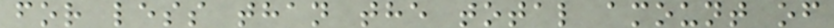for less than the total amount of
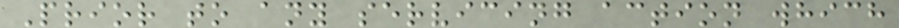Prior to any servicing action which
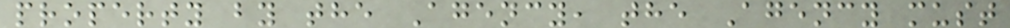property by the Agency, the Agency must
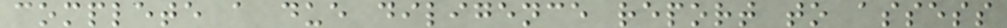complete a due diligence report to assess
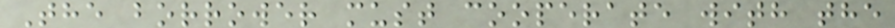The borrower must cooperate with the
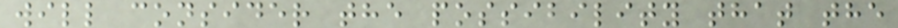will consider the possibility that the
